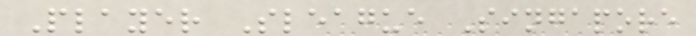Player Sleague Singapore
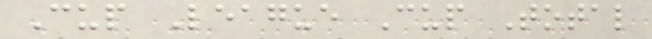Cup League Cup Total
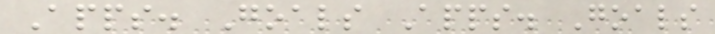Apps. Goals Apps. Goals
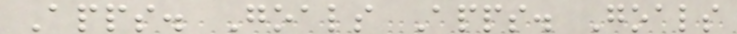Apps. Goals Apps. Goals
